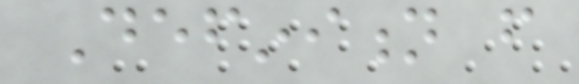Definition from
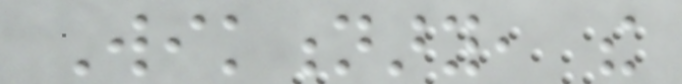Wiktionary, the
